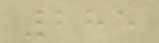285
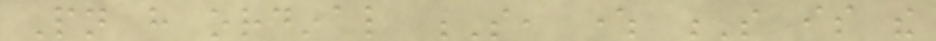Pn have ordinal S, where S is the
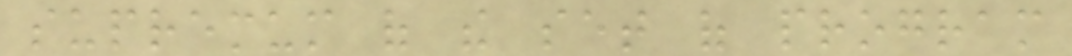supremum of the set of program
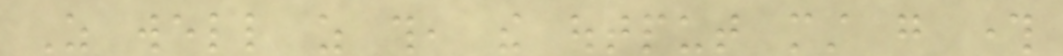As well as this, the output must go through
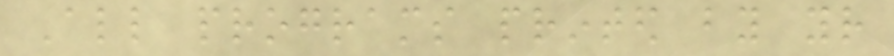All programs printed by your
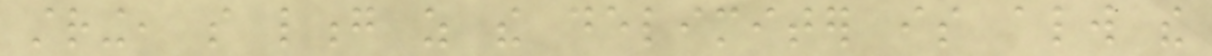string, so long as the delimiter is always the
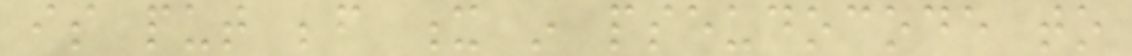is put before x in pseudocode to
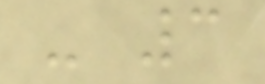- 3
